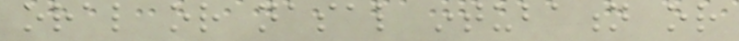oral or nasal intubation or
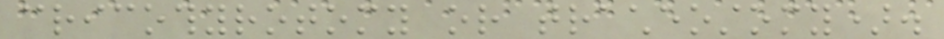cricothyrotomy or tracheostomy).
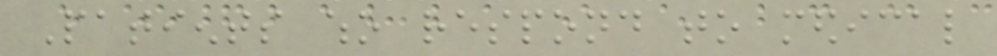Patients who respond to medical
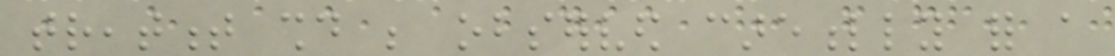treatment should be observed carefully for a
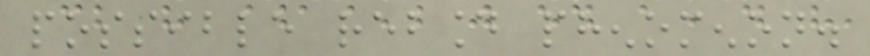possible rebound phenomenon.
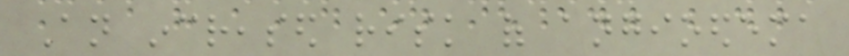An increased risk of angioedema
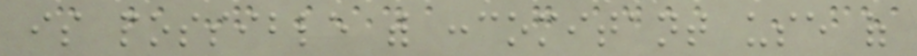is possible with concomitant use of
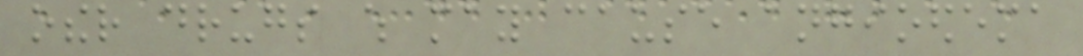other drugs which may cause angioedema
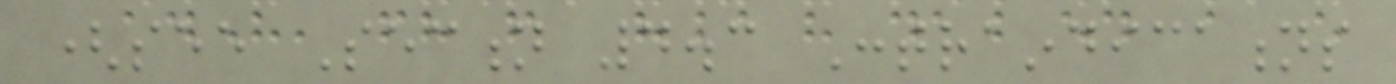(see Section 4.3 Contraindications
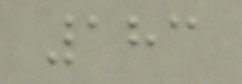183
